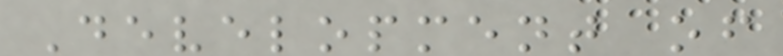Development of
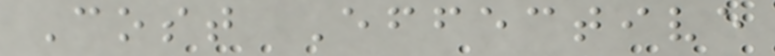Cost Effective
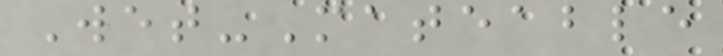Wet-Mateable
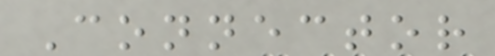Connector
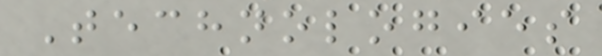Technologies
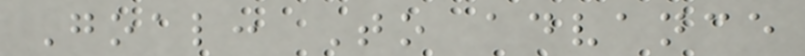Goal: To advance
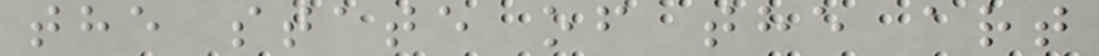the state of the art
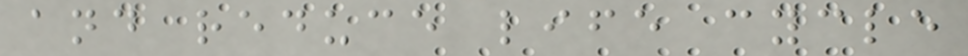and reduce life cycle
